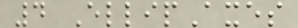4 EllipAxes
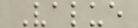Value
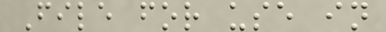File for use in
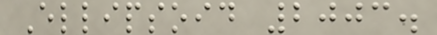Ellipsoid 2003.
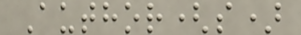Author(s)
